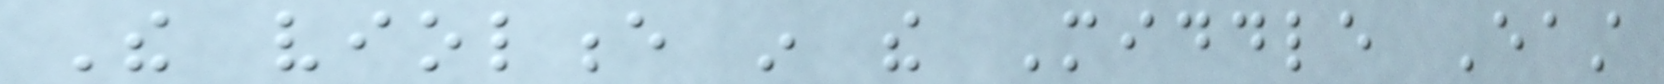The violence in the Middle East
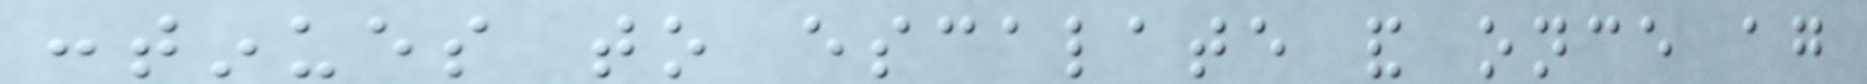continues to escalate and once again
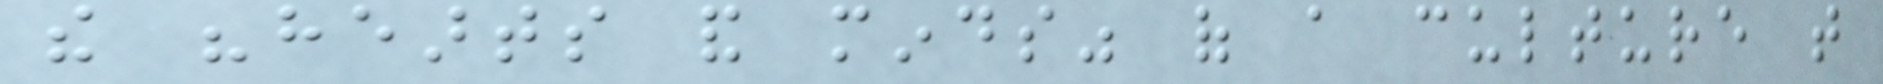the "hearts and minds" of a culture that
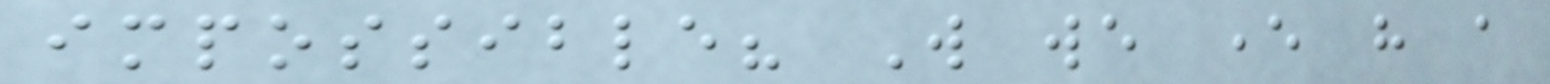impossible? Will we ever have a
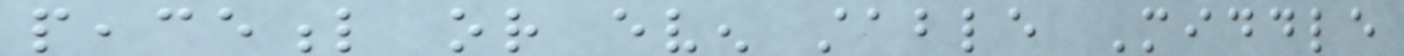peaceful or even stable Middle
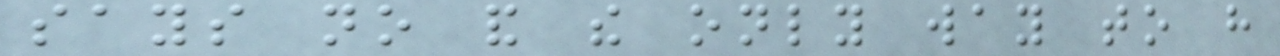says no and the only way to have
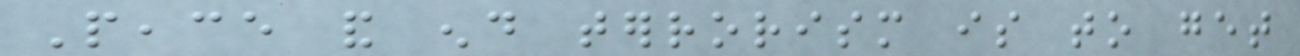Peace and end terrorism is to get
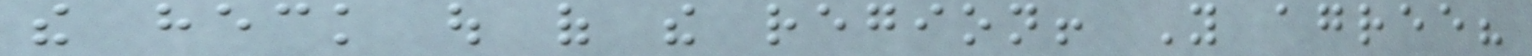the heck out of the region! You agree?
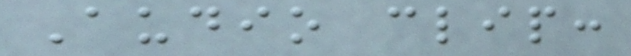Audio clip:
